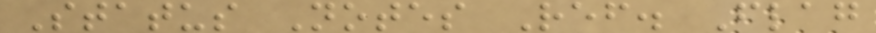Status Notes Ref. Flag
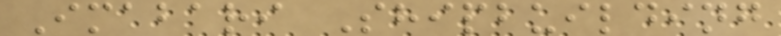Imabari Shipbuilding
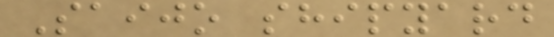Saijo shipyard
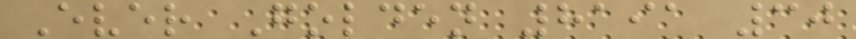Ever Golden 8191 30
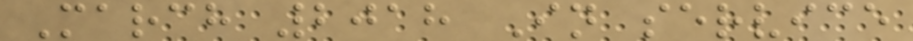March 2018 In service
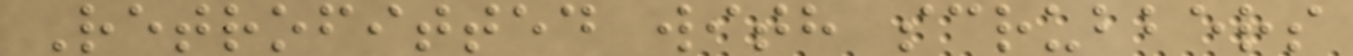Retrofitted with scrubbers
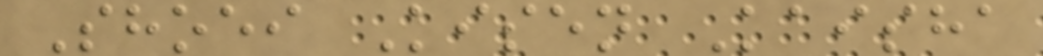Shoei Kisen Kaisha
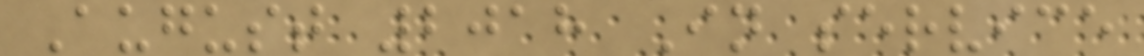August 2018 In service
